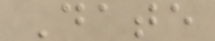Date
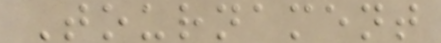Tournament
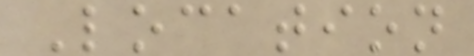Location
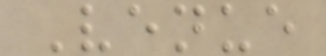Venue
